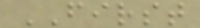FIRST
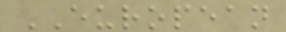EUROPEAN
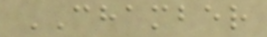CHAMBER
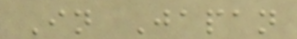In Japan
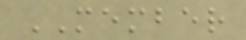MEMBER
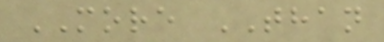MORE THAN
